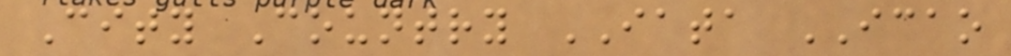City Country IATA ICAO
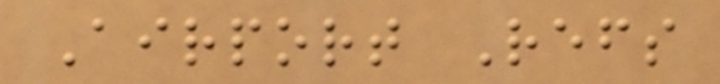Airport Refs
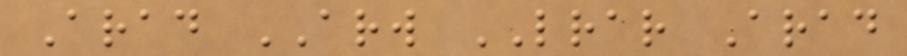Arad ARW LRAR Arad
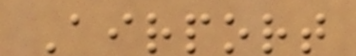Airport
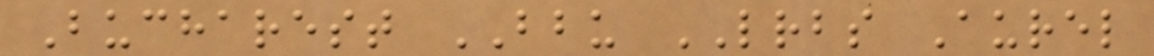Bucharest BBU LRBS Aurel
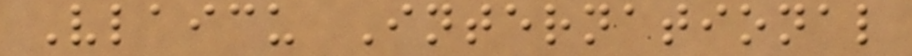Vlaicu International
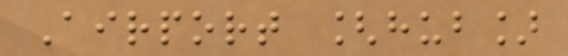Airport [hub]
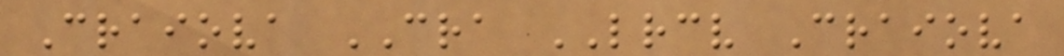Craiova CRA LRCV Craiova
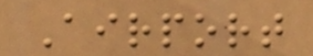Airport
